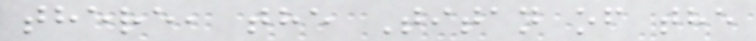there, the Titan of the
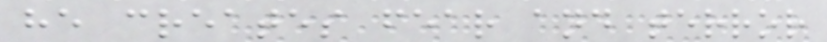he creates fear and terror
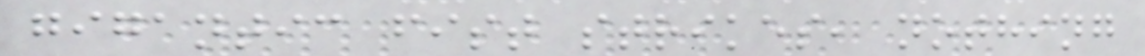gigantic fist strikes, nothing
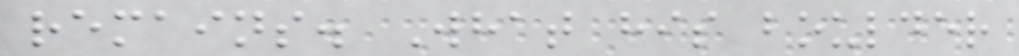remains. What his boulder
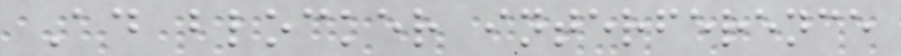Ad blocker interference
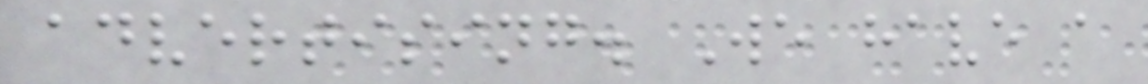advertising. We have a
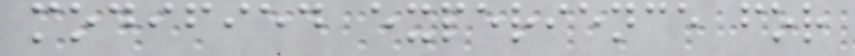modified experience for
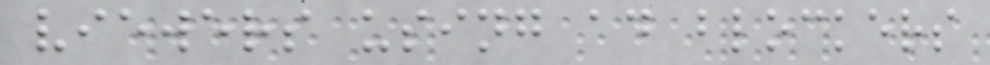viewers using ad blockers
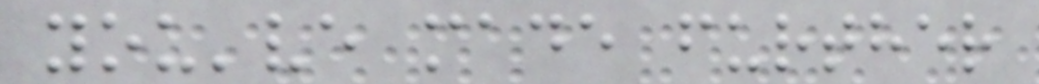you've made further
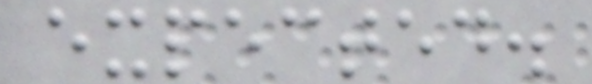expected.
